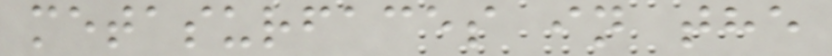metasurfaces in the
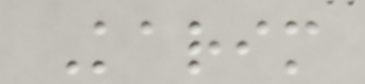Karim
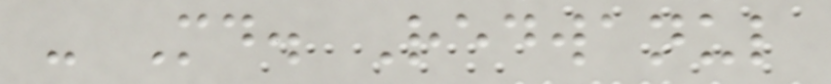- Md. Redwanul
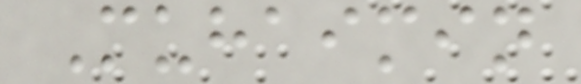Muhaimin
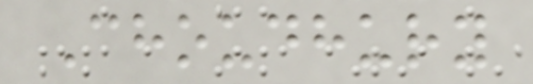Choudhury
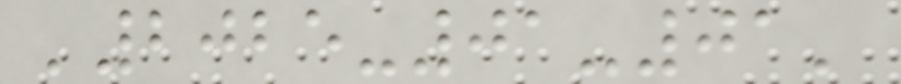'2025-01-01'
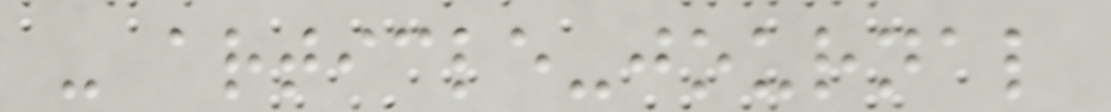- article-journal
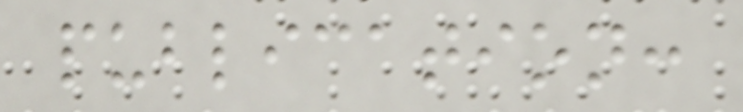publication:
